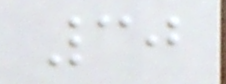30
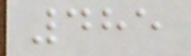485
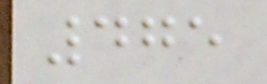475
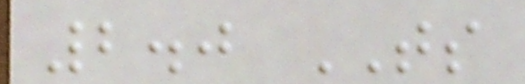2.0 TS
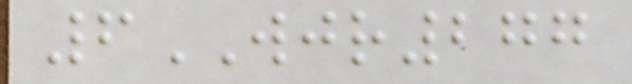6WJR277
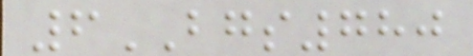6BGS780
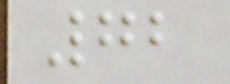72
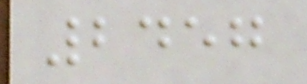2457
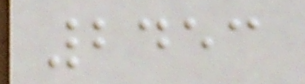2453
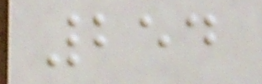254
